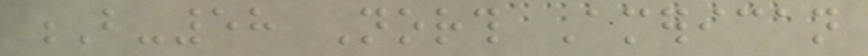B-58 North American
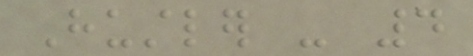Hustler - 4
